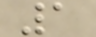1
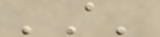'A'
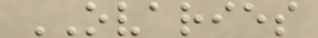OVARIES
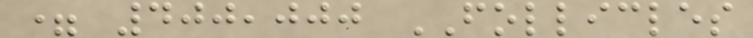= 400,000 FOLLICLES
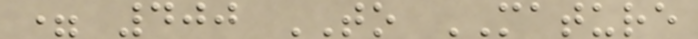= 400 TO MATURE
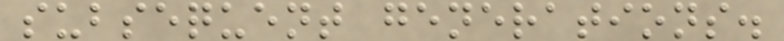subsequent generations.
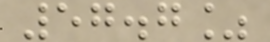57.7%
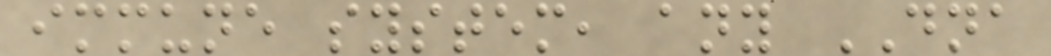immune system, any DNA
